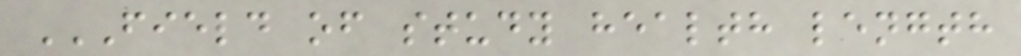FIELD OF STUDY HEALTH LENGTH
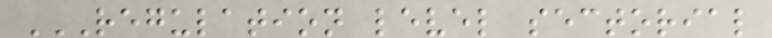REGULATION LEVEL SECTORIAL
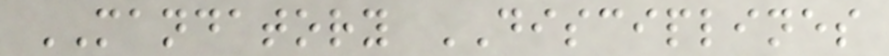MANDATORY DISCIPLINES
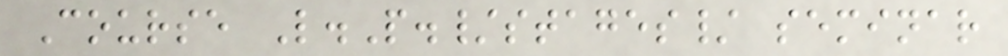Course L.P./stages/ seminar
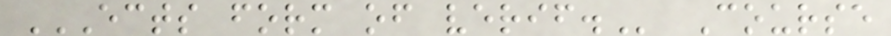ECTS FORM OF VERIF. Course
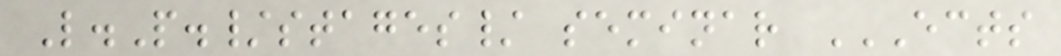L.P./stages/ seminar ECTS
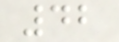42
